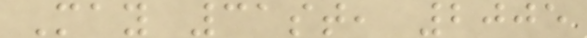May 31st, 2005
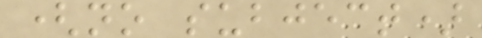(no subject)
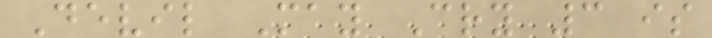Devil May Cry 3 is
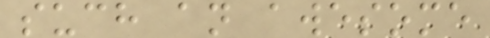such an awesome
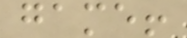game!
